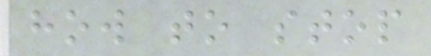how to stop
